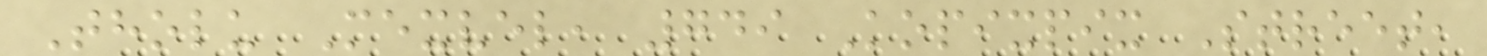Tholu Mexvel, 749 Kopixpix Street,
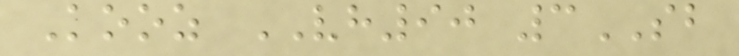Kooz VH90 3SB
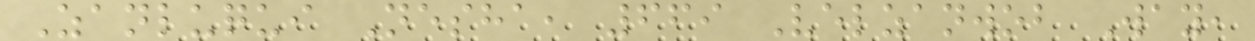Zanluqui Nesha, 669 Velzanwob Way,
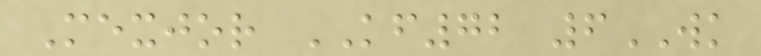Mexjor KF72 6WK
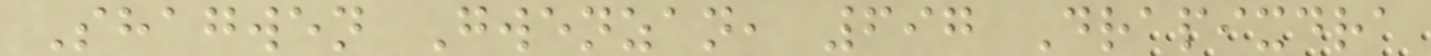Shagwen Gwenzan, 697 Drapixdra
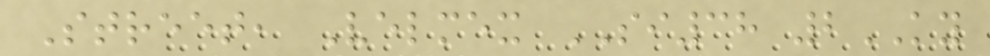Street, Velmex SI38 2KY
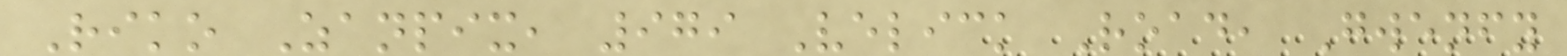Riko Zanpix, 979 Velick Road, Gwenfy
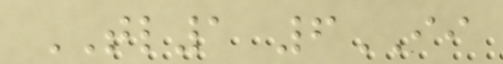TL1 6II
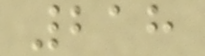218
